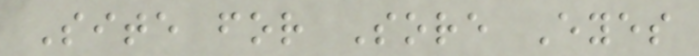Site for Sore Eyes
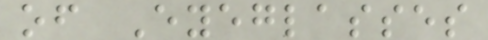of Eyeglasses
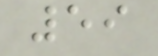59
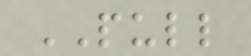PULL
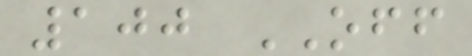100 OFF
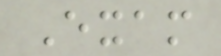Exam
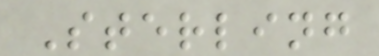Sterling
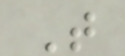T
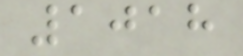1018
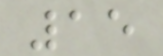15
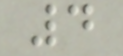4
